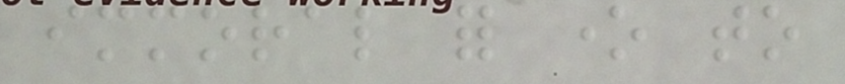immoral for one to
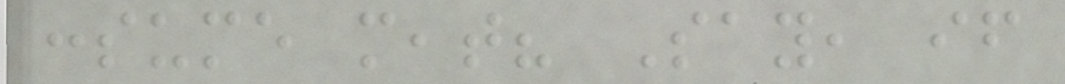consume meat? Say, if
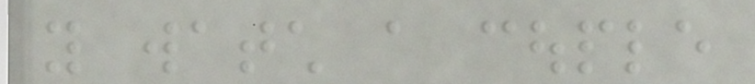you watch a couple
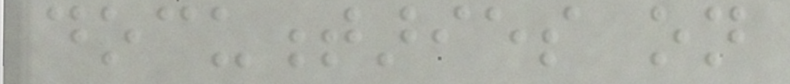documentaries on
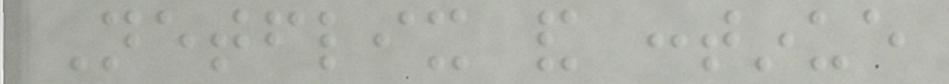Netflix and continue
